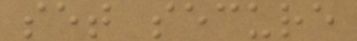set secure
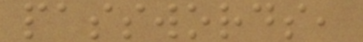passwords,
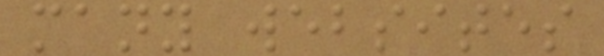many websites
